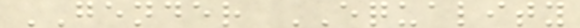GENDER EQUALITY
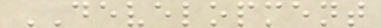DEVELOPMENT
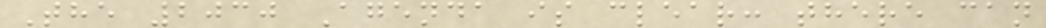The 2030 Agenda is clear: there can
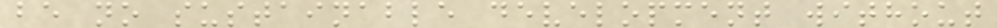be no sustainable development without
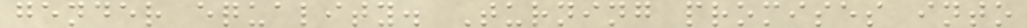gender equality. Turning promises into
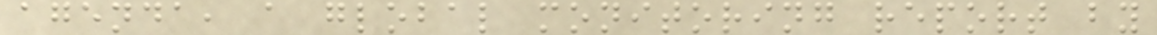agenda, a global monitoring report by
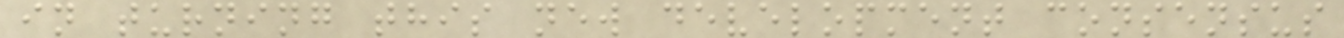in turning this new development consensus
